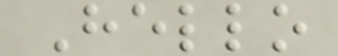Hello
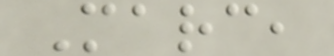Marc,
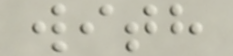with
